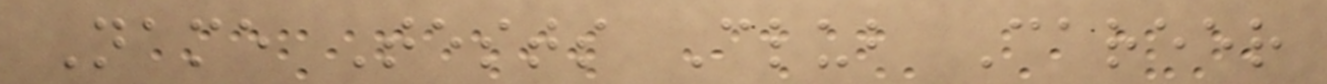Name Tests Club Career
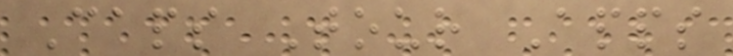Caps Tour Apps
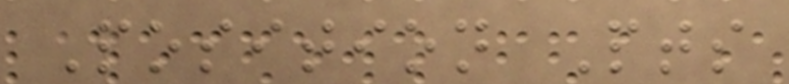Position Pts
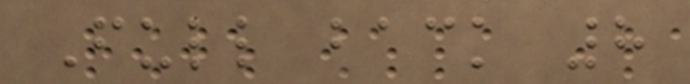Full back 8
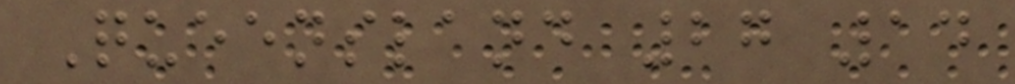Queensland 27 14
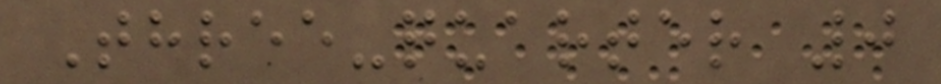Three-quarter 0
